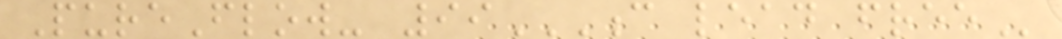PureFlow- 99C LEAD FREE
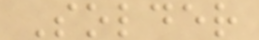Solder
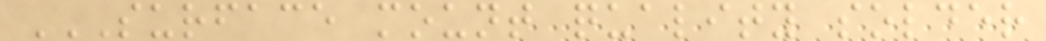SURFACE MOUNT QUALITY SOLDER
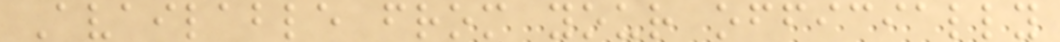Available from your officially
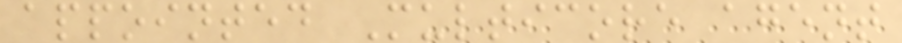appointed Multicore agent
